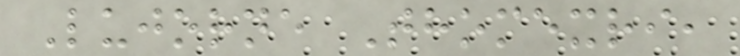Lujorne Thomexri,
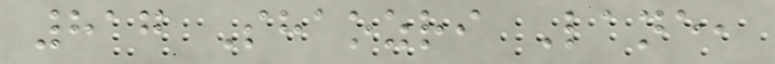817 Shaozri Lane,
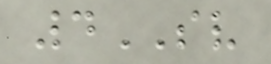4SV
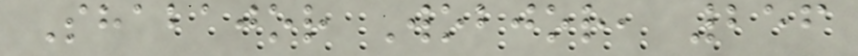Shabajor Wobjor, 256
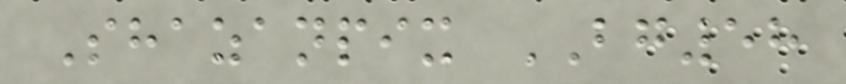Shazanpix BG58
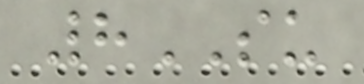8SU
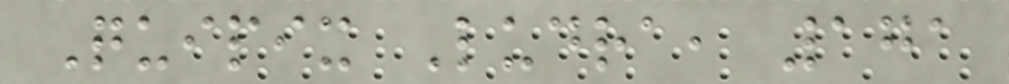Quipix Ludra, 171
